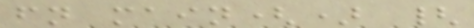fn main() {
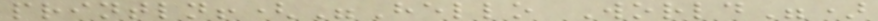println!("Hello World")
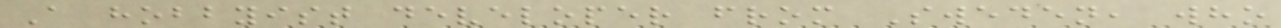A hobbyist developer from Sweden, who
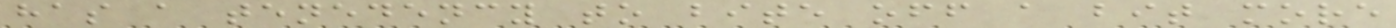has a tenedency to bite off a bit more
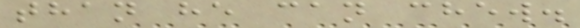than he can chew.
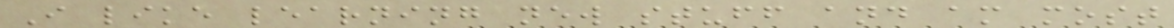I like learning new stuff and am most
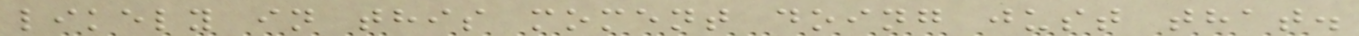likely in this moment doing just that.
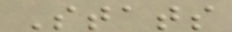Stats
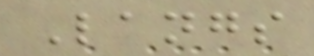Langs
